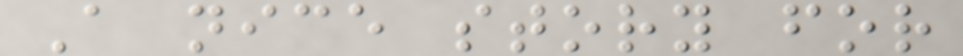A nice story for
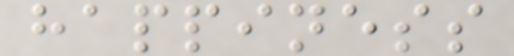happiness
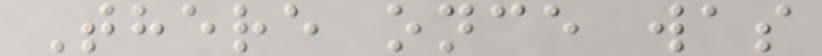There once was
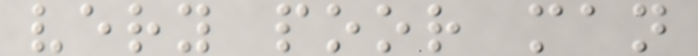very poor man
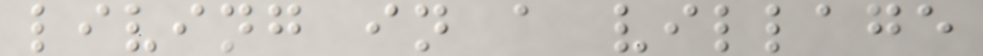living in a village
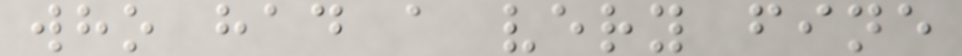who had a very fine
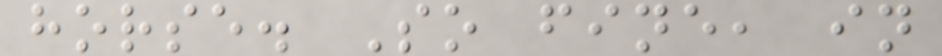horse. So fine, in
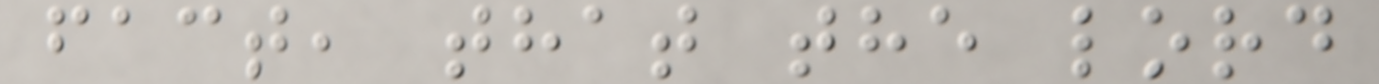fact, that the lord
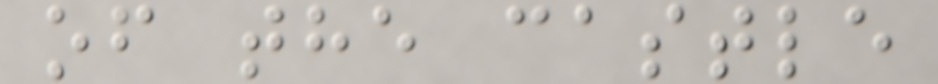of the castle
